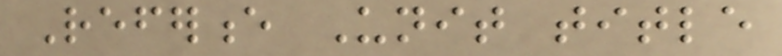Reference Unit title
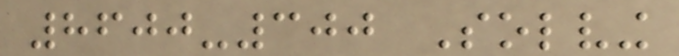8600-300 Solving
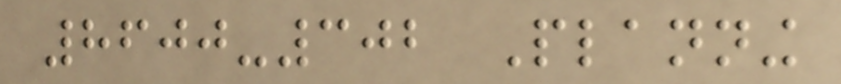8600-302 Planning
